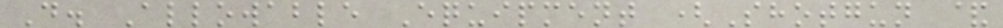D. Allowable Equipment (Shotgun &
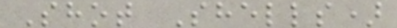Shot Shells)
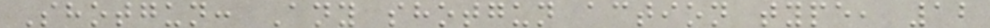Shotgun: Any shotgun action type, 12
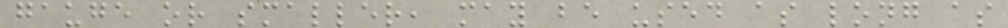gauge or smaller, may be used as long as
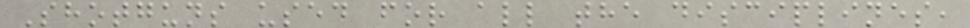Shotguns used for all the disciplines,
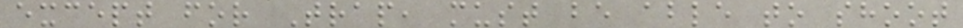except for Trap, must be able to shoot
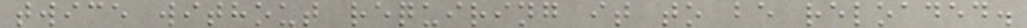twice without requiring it to be reloaded.
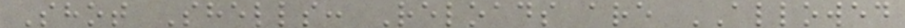Shot Shells: Reloads are ALLOWED
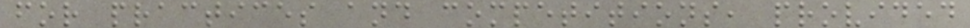for practices and competitions, provided
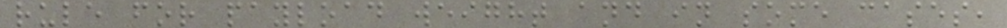rule for payload weight and in some cases,
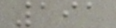191
